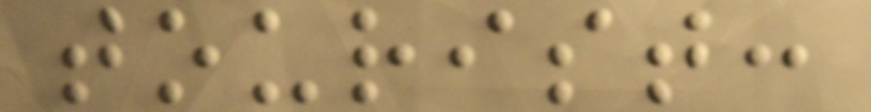tourist:
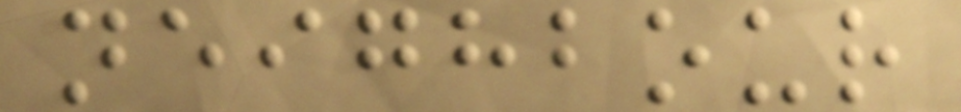neighbour
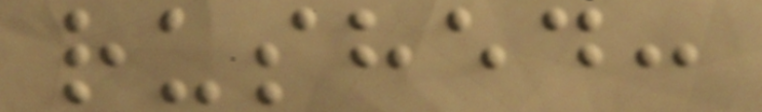rushed:
